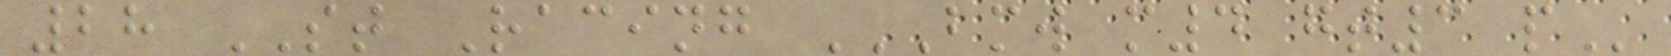28 ST Racing BMW M4 GT3 P
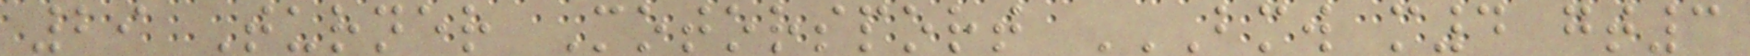29 Turner Motorsport BMW M4 GT3
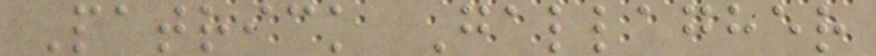Patrick Gallagher
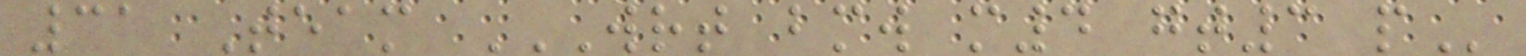31 Team WRT BMW M4 GT3 P
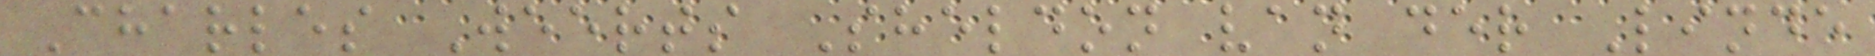Charles Weerts Sheldon van der Linde
